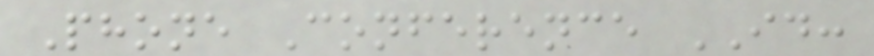Phone Conference ID:
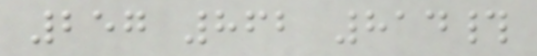257 862 814#
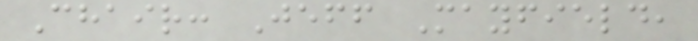Chair: Jeff Mayfield,
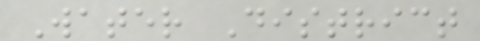Water District
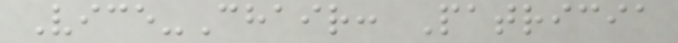Vice-Chair: Patricia
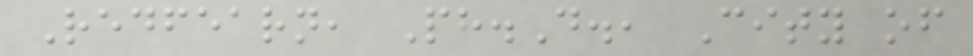Redfearn, Ph.D., City of
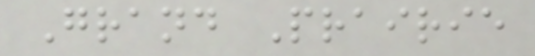Grand Prairie
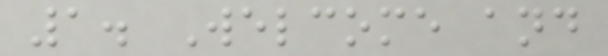1. Welcome and
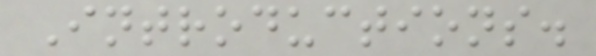Introductions.
